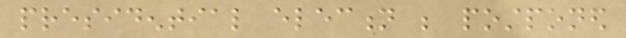presidential election be postponed
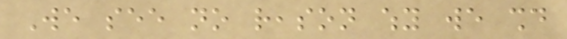We see no reason why we should
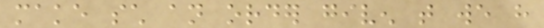make such an order given that we have
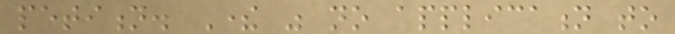petition. There was no application to
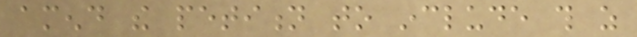amend the petition to include this as
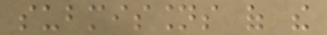submissions of the
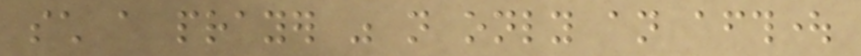such a prayer was not only an afterthought
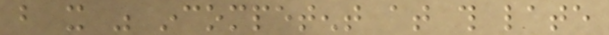but it was incompetent at this late
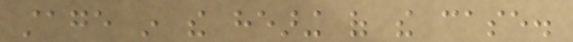stage in the hearing of the case.
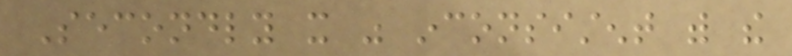Secondly it was inconsistent with the
